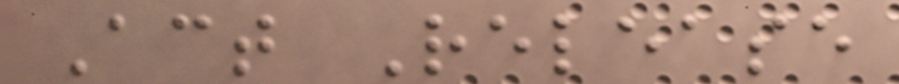Act Release
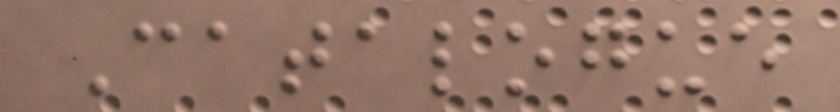Catalogue
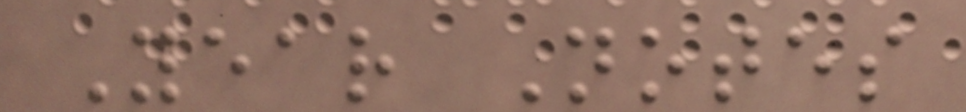Year Notes
